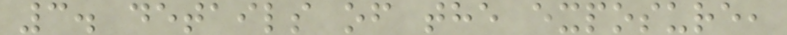3. details of the exposure,
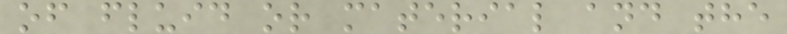of fluid or material and the
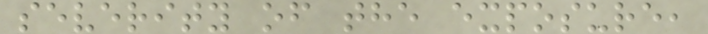severity of the exposure,
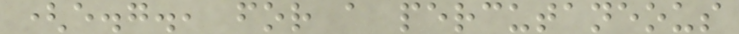(e.g., for a percutaneous
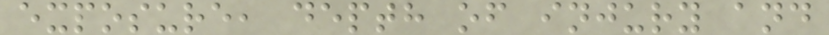exposure, depth of injury and
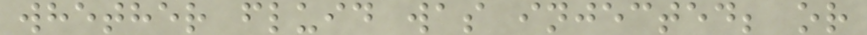whether fluid was injected; or
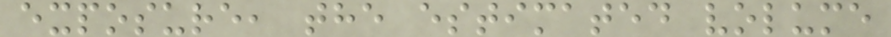exposure, the estimated volume
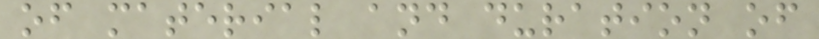of material and duration of
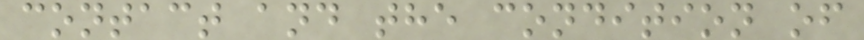contact and the condition of
